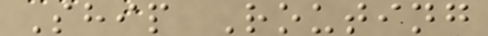Ship Routing
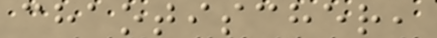chaotischer,
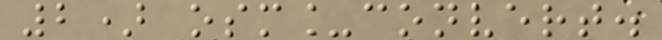2) osm_convert.
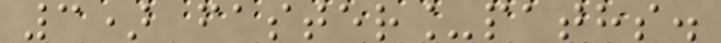3) faster_paths.
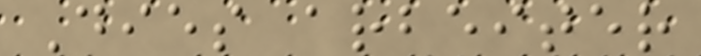Dies arbeiter
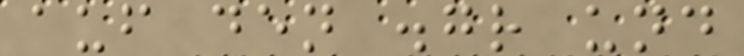auf den .gr und
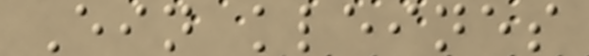Ein kleines
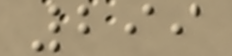299
